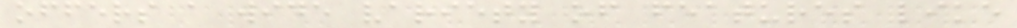offers a wide variety of features like
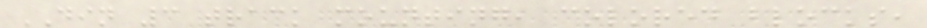DIN 3 track mounting, colored blocks,
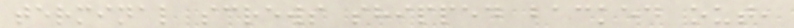terminal screws shipped backed out,
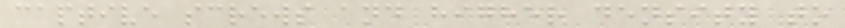captive screws and higher density to
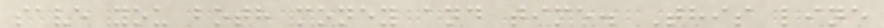save you both money and time. This line
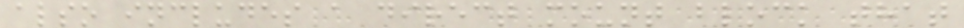also includes a direct mount block that
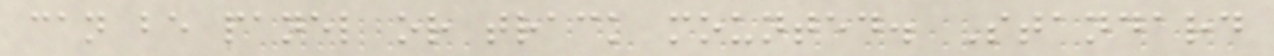can be panel or track mounted. Standard
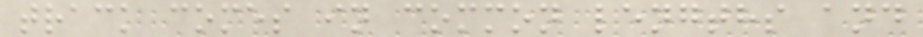track comes in common lengths and
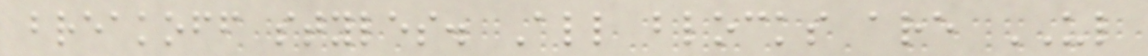breakoff styles. All blocks are UL
